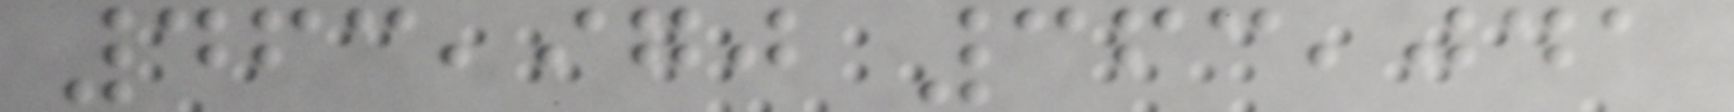463,970 363,041
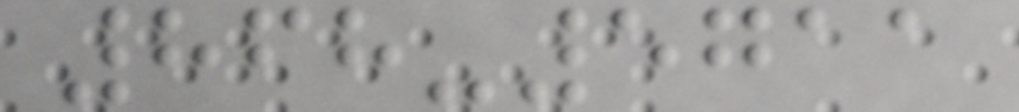868-5711
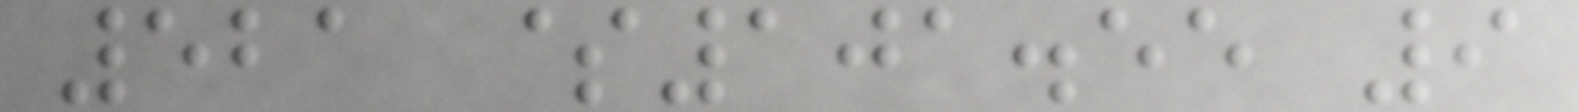521 $101.55 9
